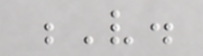V.
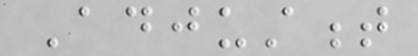Adjustment
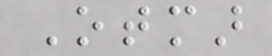Otmar
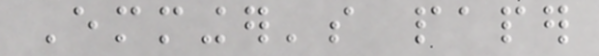Emminger's paper
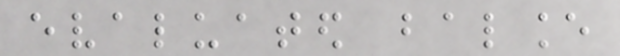evaluated balance
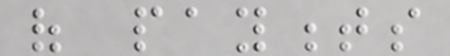of payments
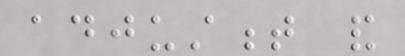adjustment and
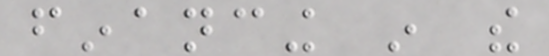financing in the
